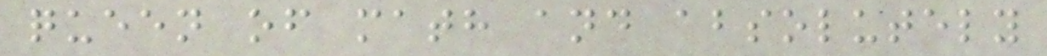queen of math and absolutely
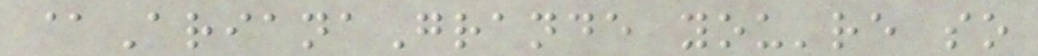@ArianaGrande you're so
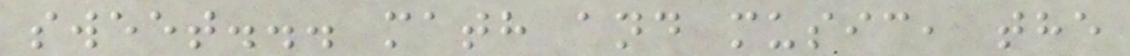sweet... math and music, the
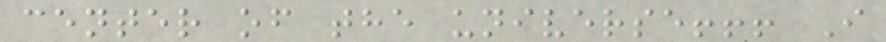center of the universe!!! I
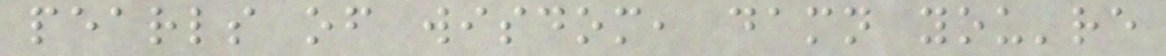pearls of wisdom, damn you're
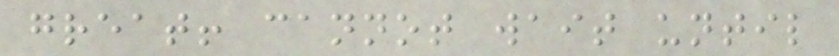great! cannot wait until
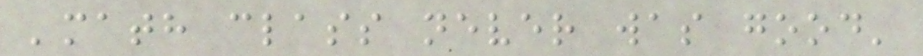'math class never was good'
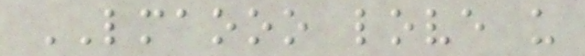LMAOOO love u
